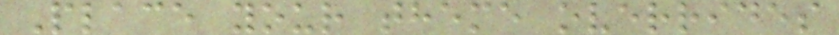Place your theme overrides
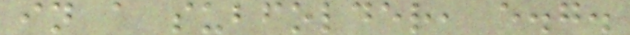in a subfolder, e.g.
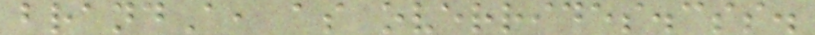brandA, as overrides.css.
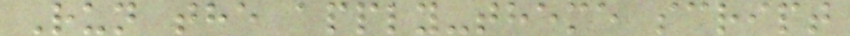Run the apply-theme script
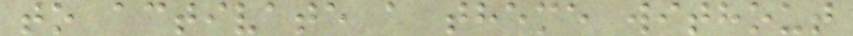to activate a theme without
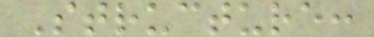Structure:
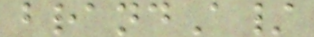brandA/
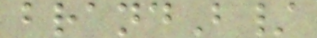brandB/
